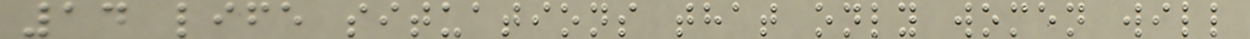14 life situations that only women will
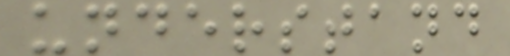understand
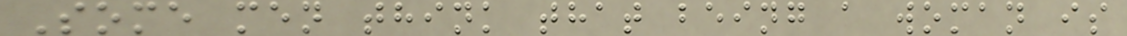Some men think that being a woman is
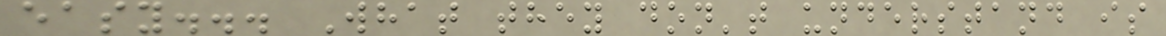easy... What they don't understand is
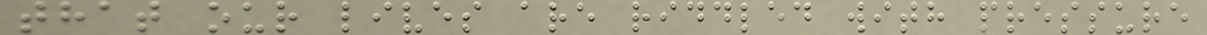that our lives are riddled with pressure
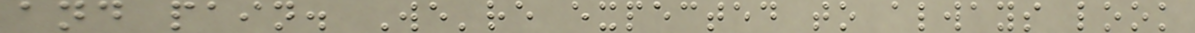and pain. We're expected to always look
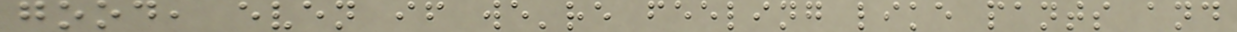good, even if we're feeling like pants and
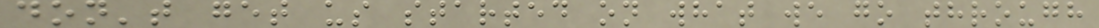don't get us started on what we go through
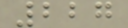227
